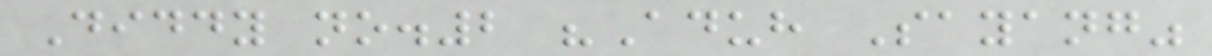Diddy no.2 "Aduh Sayang"
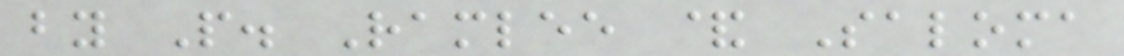by P. Ramlee & Saloma
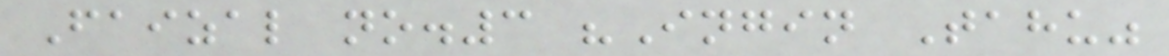Faizal no.3 "Ingin Tahu"
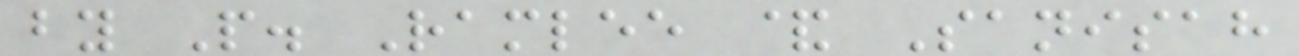by P. Ramlee & Sanisah
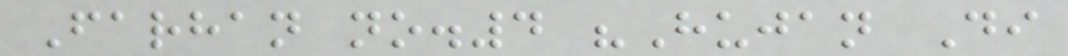Farhan no.4 "Hujan Di
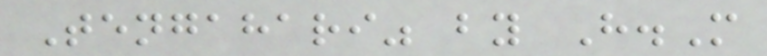Tengahari" by H.M
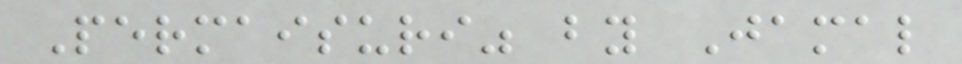Permaisuri" by Jamal
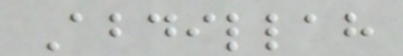Abdillah
